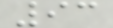93
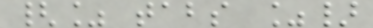{% tabs %}
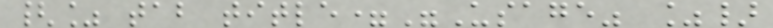{% tab title="Usage" %}
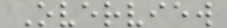Overview
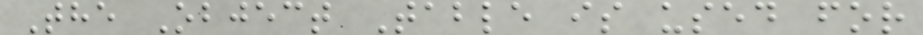The Object Table is used for
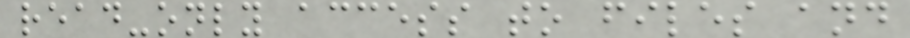read-only access to files and
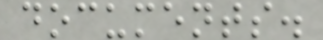documents.
